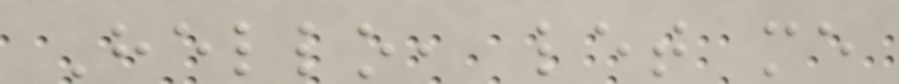Hello, let me
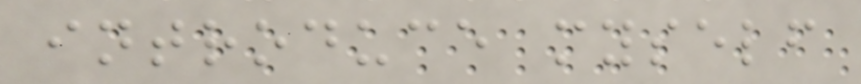introduce myself
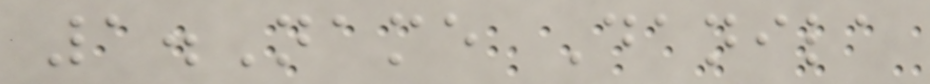1.Name Danila
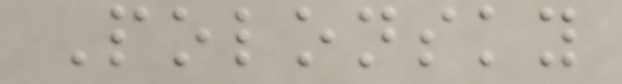Polonsky
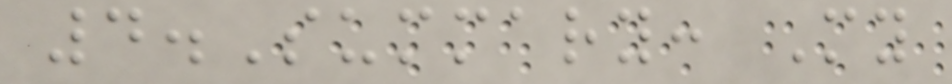4.Summary: My
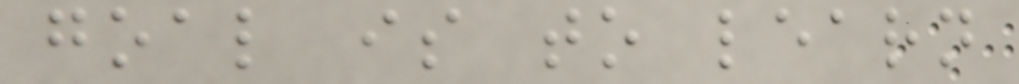goal is to learn
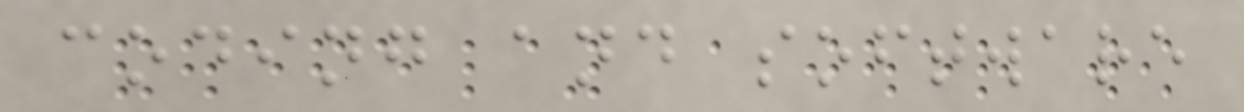coding and software
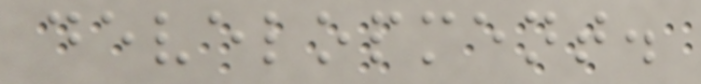development.
